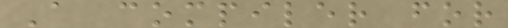A compiler for
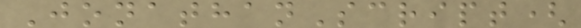JonathanScript(
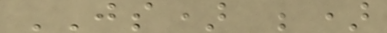JS) ;)
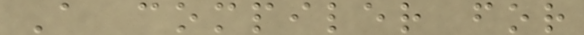A compiler for
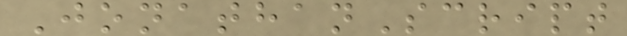JonathanScript
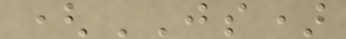(JS)
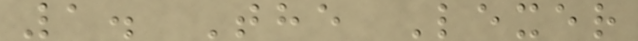1. The Lexer
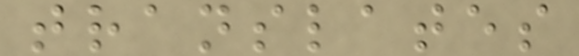translates
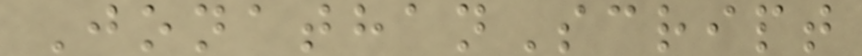JonathanScript
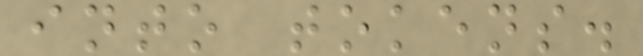into tokens.
